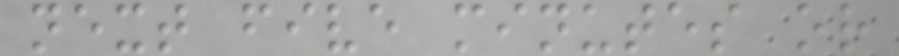next five minutes or
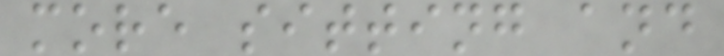more sitting and
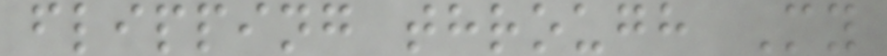flipping through My
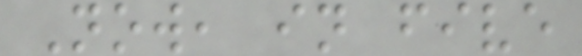Now, in five
